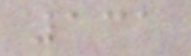131
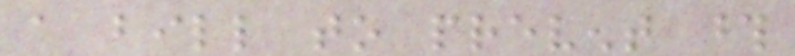a bill to prevent those
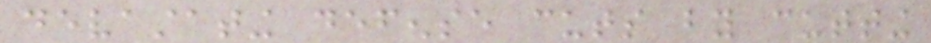devastating defense cuts by cutting
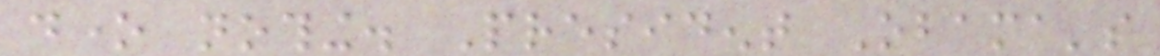done nothing. President Obama's
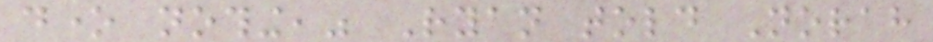done nothing," Ryan told Norah
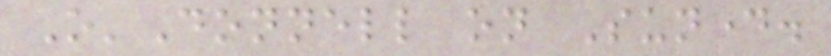O'Donnell on Sunday.
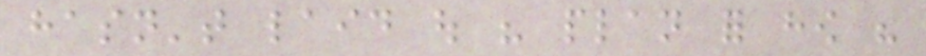hasn't laid out his plan for how his
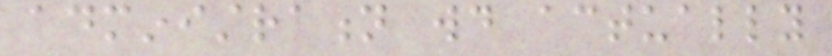administration would actually
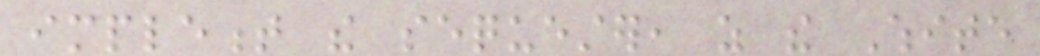implement the sequester, as the White
